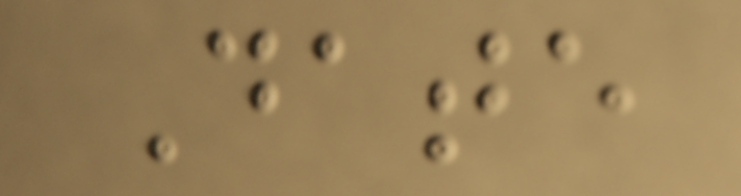Date
